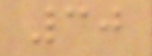30
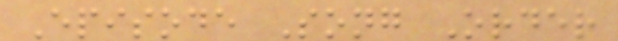Episode Song Order
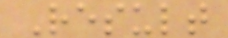Result
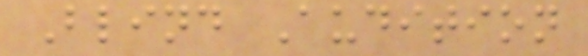Blind Audition
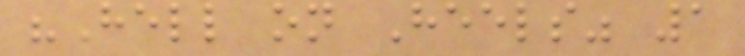"Hell on Heels" 1
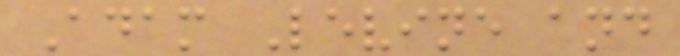Adam Levine and
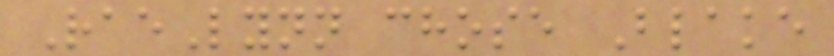RaeLynn chose Blake
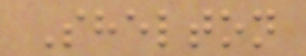Shelton
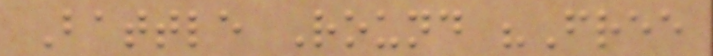Battle Round "Free
